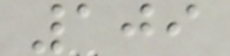109
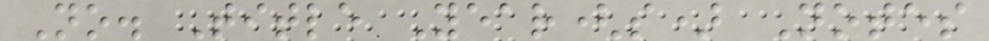No. Title Year(s) Notes
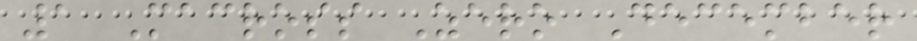1 Macross Zero December
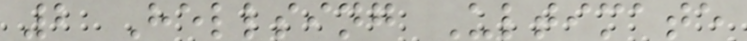2 Hellsing Ultimate
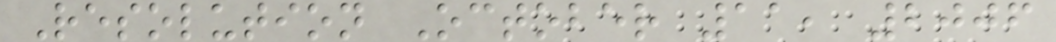Resolution October 11, 2006
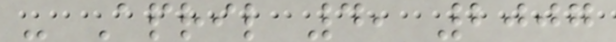- April 4, 2007
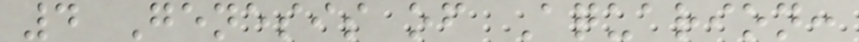4 Genesis of Aquarion:
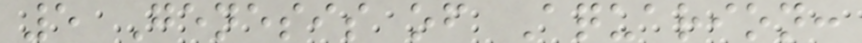5 Genesis of Aquarion:
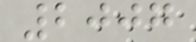2007
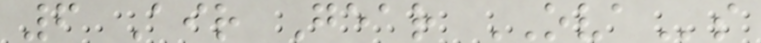6 Air Gear OVAs
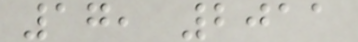17, 2011
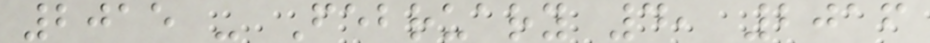2015 - February 4, 2016
